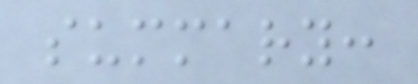summary:
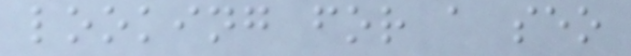looking for a seo
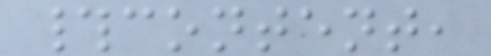#content,
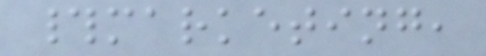#marketing,
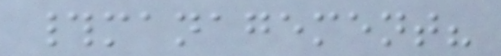#management?
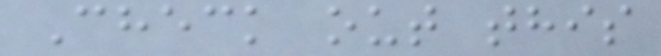Check out this
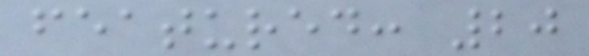featured: 20
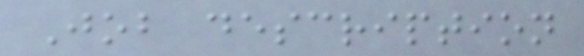Job description
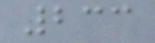233
